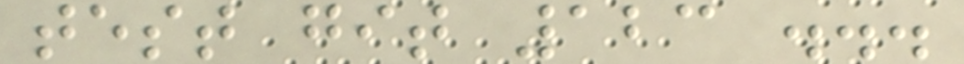test git 123 ...
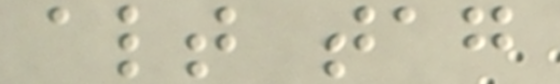alt tag
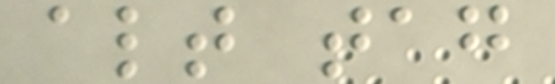alt tag
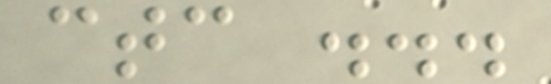ctc ...
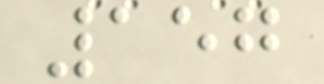157
